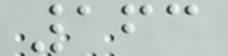163
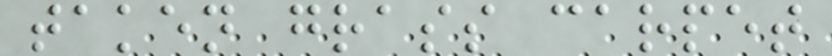taken grass carpet
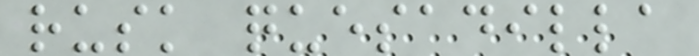rusk quesadilla
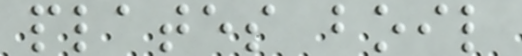plates boil
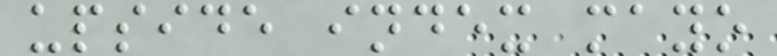upside index mayo
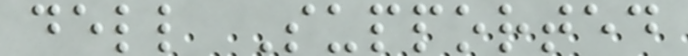dell Supported
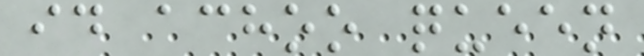id achoo queen
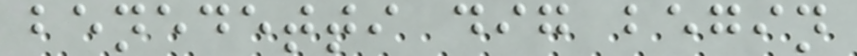benedetti dig begin
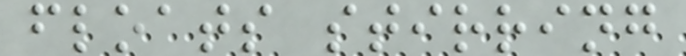floats stirring
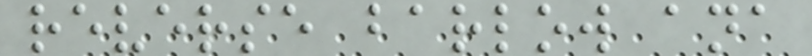reverse barlow ana
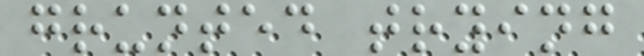grunted trying
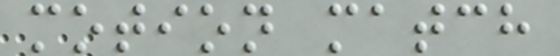motion match
